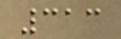313
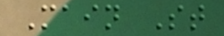Main St
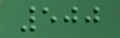500
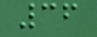36
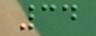34
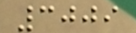3009
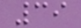39
